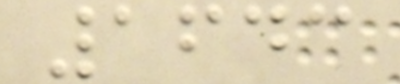1643
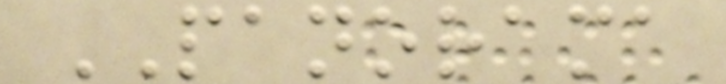PANORAMA
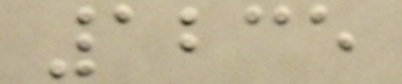1235
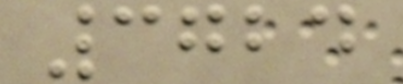3724
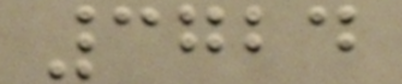3724
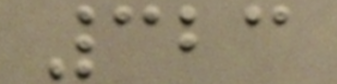323
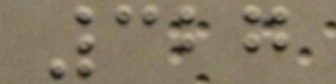327
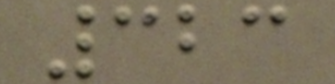323
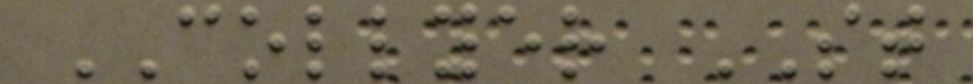COLLYER ST
